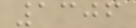1306
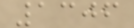1306
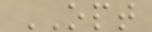OPT
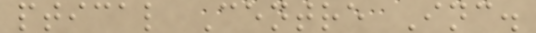ptical Centre Inc.
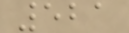521
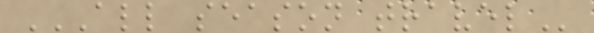ALL SEASON TRAVEL
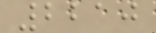2210
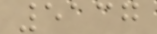5137
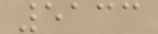5133
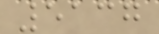5137
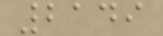2149
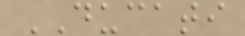DUCATI
